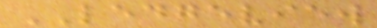LEDGEVIEW
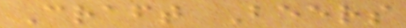Craft Beers
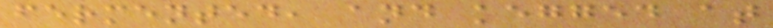fermented, and kegged at
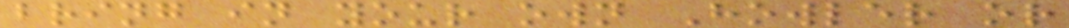bring in your own Howler or
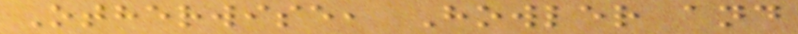Otherwise, Howler and
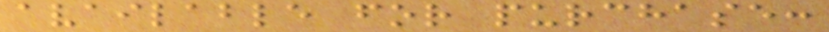available for purchase:
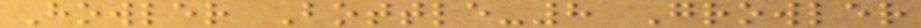Howler Bottle-8 Growler
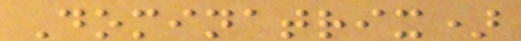Dominatrix)
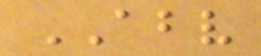ABV
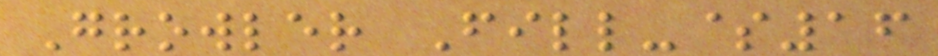Growler Fill-$16
